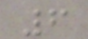6
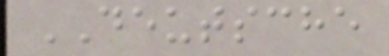DEUTSCHE
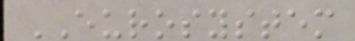EUROSYSTEM
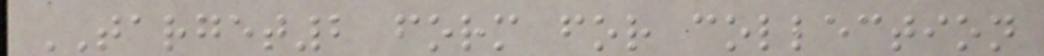TARGET2 form for collection
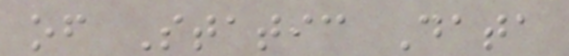of Static Data
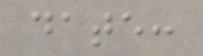date:
